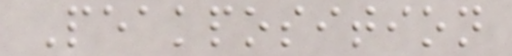Peakposition
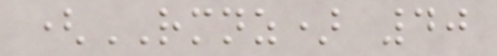(RMNZ) 40
